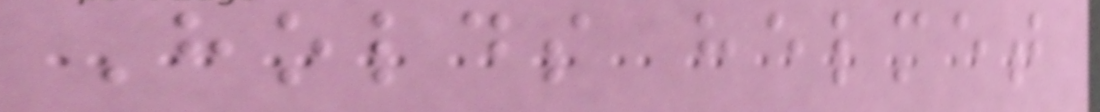Holds helmet
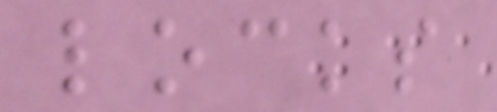locks
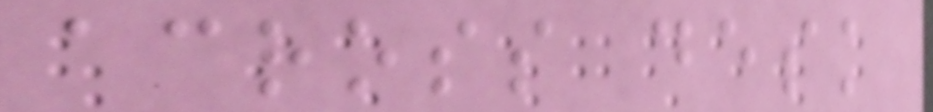across desk
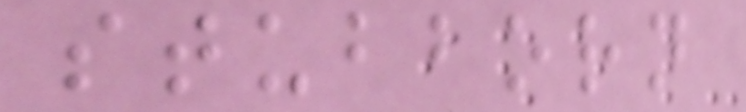stubborn
